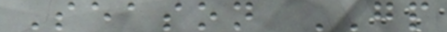Season GP
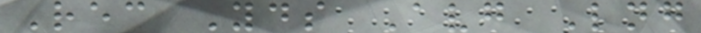Rec Yds Avg Lng
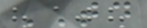TD
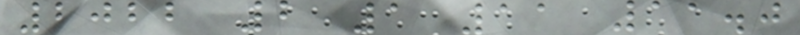2022 2 1 11 11.0
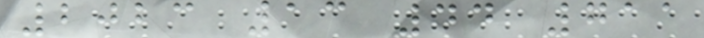2023 13 44 711
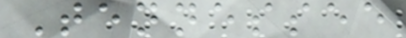Tennessee
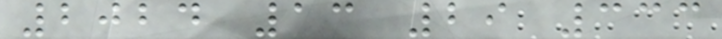2024 13 29 333
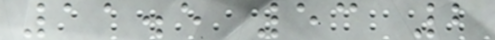11.5 53 2
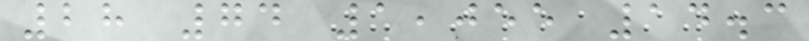28 74 1,055 14.3
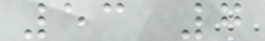53 7
